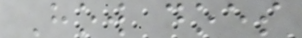How does
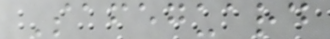Safeguard
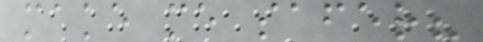make me safer?
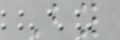By
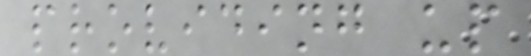providing up
